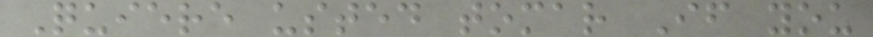Quiere usted tomar If you
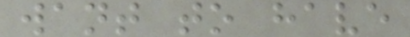want to have
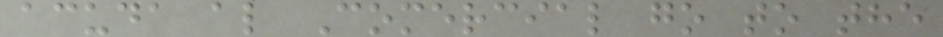acuda al Comercial go to the
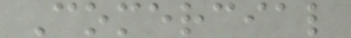Comercial
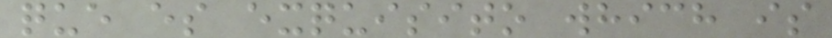que es exquisito which is
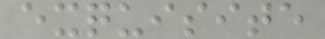exquisite
